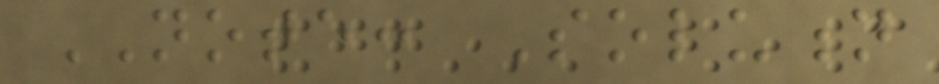NOTE: Solution
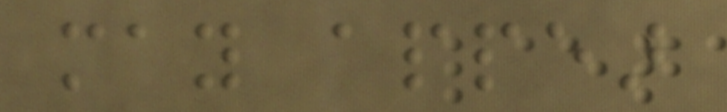may appear
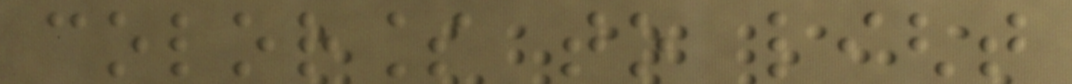colorless to light
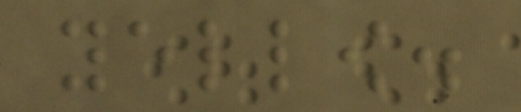yellow.
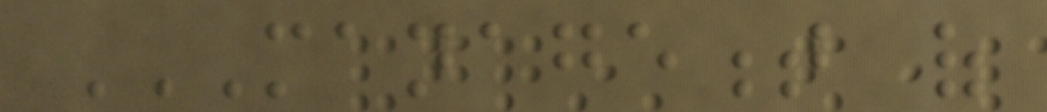MANAGEMENT OF
